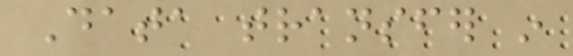Data transfer in
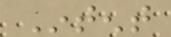Intent
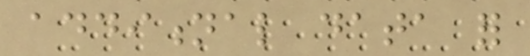additional data for
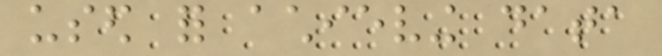used for achieving data
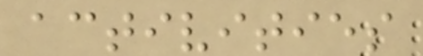activities
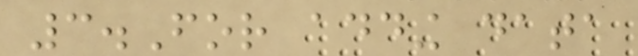3.For adding data
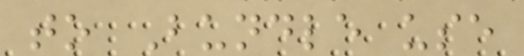to Bundle use
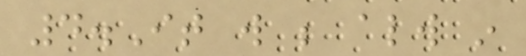4.It will be always in
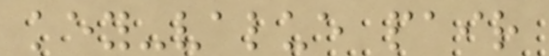key-value pair
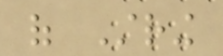of String
